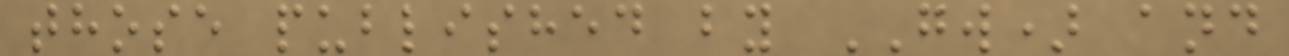those published by GW) and
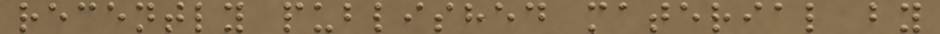recently published material by
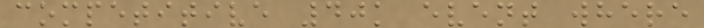competitive 40k event where
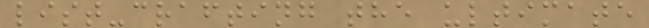list-crafting the ultimate
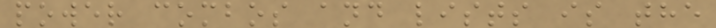power combos and lists is the
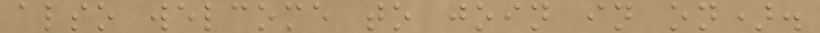also welcome to join in on).
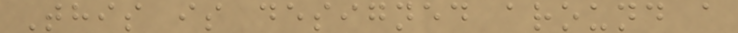This is designed around a
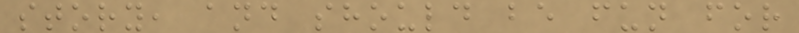story, and should be fun for
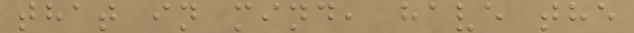that in mind, have the
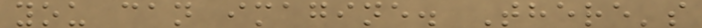you can imagine. There's
